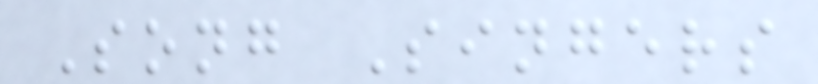Song Singers
